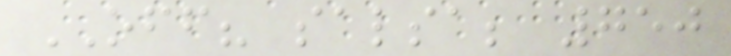OFF? salsa; 750
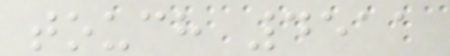touch 4511
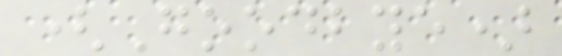(Goodbye)
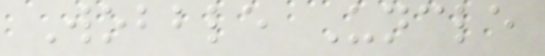Wobble Uncle
